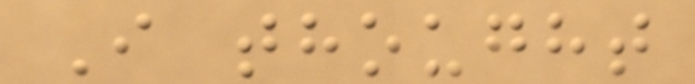I thought
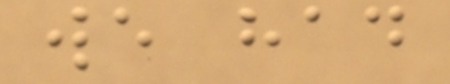we had
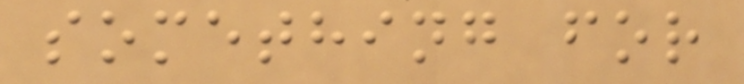something for
